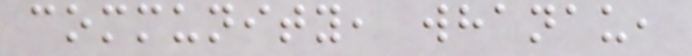community, whanau,
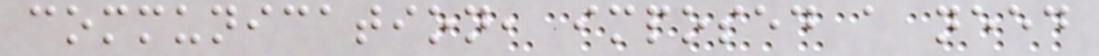communication, imposed a need
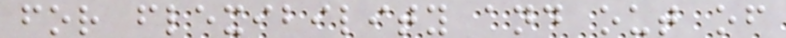for flexibility and out of
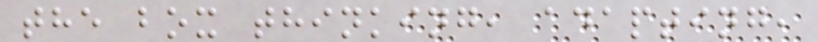the box thinking, adapting,
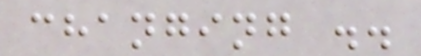changing ..
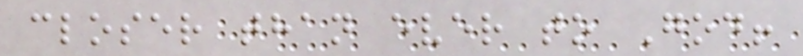closer than ever to God!
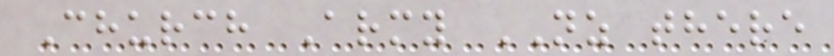Church Army NZ there
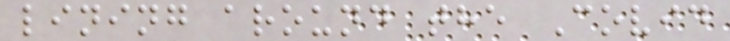lining around the Covid
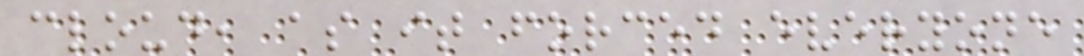cloud, as it forced everyone
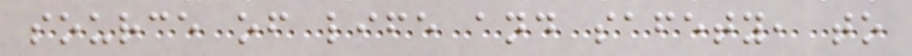source of life and safety, to
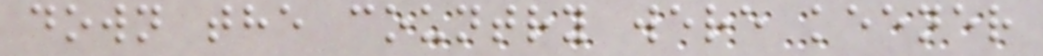down the country were keener
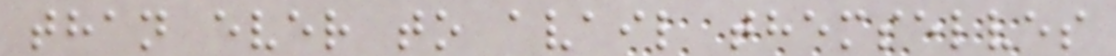than ever to avail themselves
